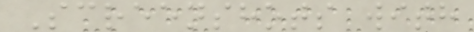Screenshots with
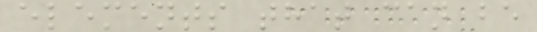elements that can be
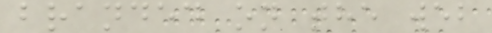branded on the web
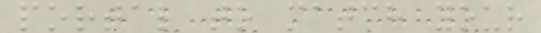portal to match your
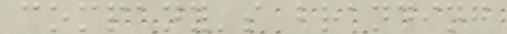company's branding
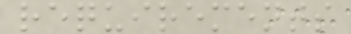requirements
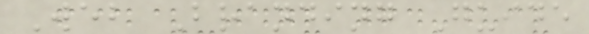Web Branding Guide
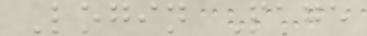Login Page
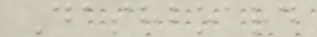Dashboard
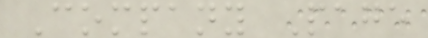Company Page
